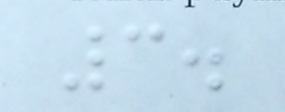3.
